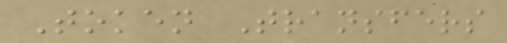Token Transfers
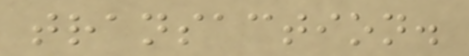transaction.
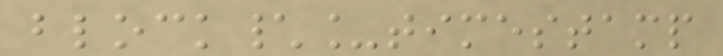block\_timestamp
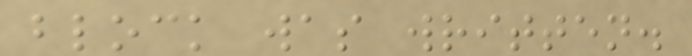block was written.
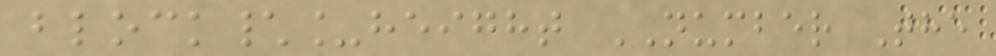block\_height NUMBER The
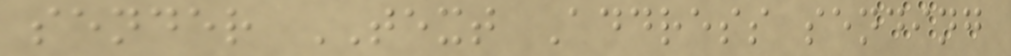sender TEXT Address sending
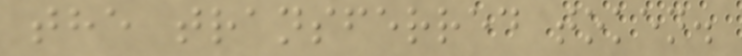the transferred token.
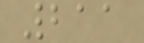211
